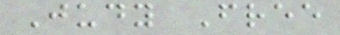Judy Free
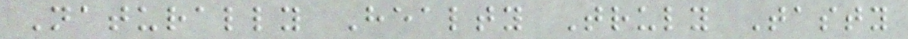Naturally Healty Truly Tasty
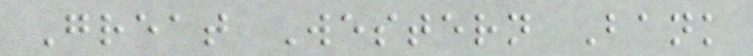Great Western Bank
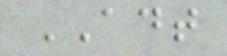ADT
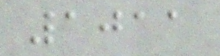1011
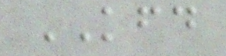KFD
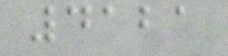4121
